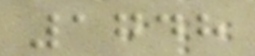1748
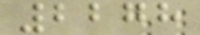2278
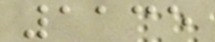1135
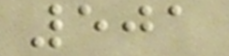501
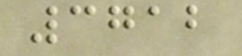3712
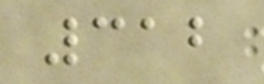312
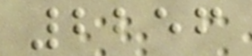2256
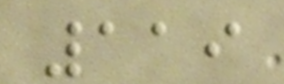119
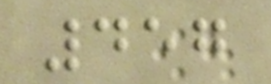457
